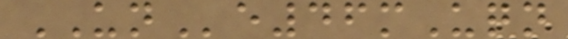UNe46mUqn
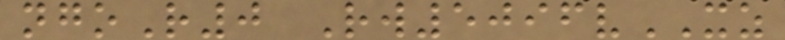ngoR0 Rw5096vXZ
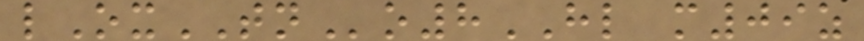lOxTNo8HL m09z
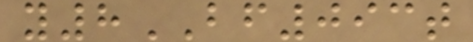y8BF093t
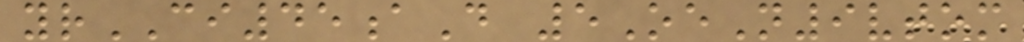yrCI45aD 5OeN9vtom
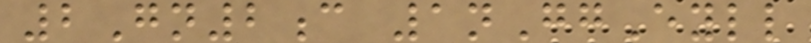2Gn2c 1nGgEyll
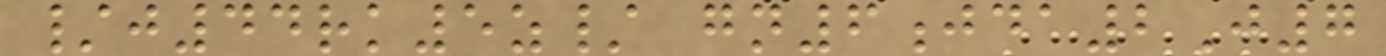/j44rk5z/ gn6jda2J7
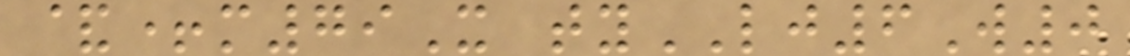&+m79X tyLJ6W0
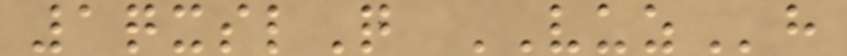1qxslQ VUZh
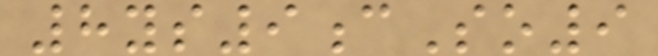8ys9cSo9
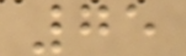75
